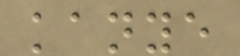kanye
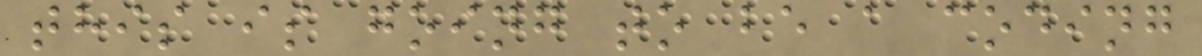this is going to be a coding
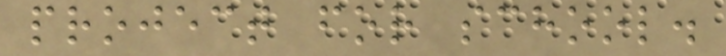project for school.
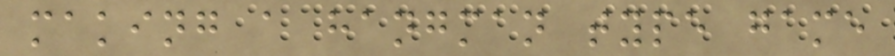making a hangman type game
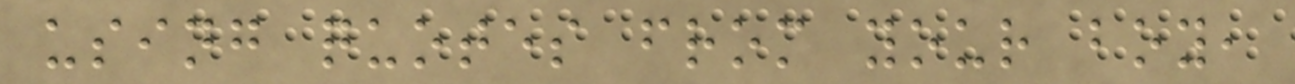using quotes from your boy,
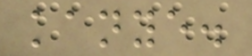kanye.
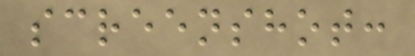screenshot:
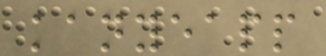kanyeapp
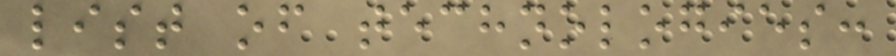list of technologies:
